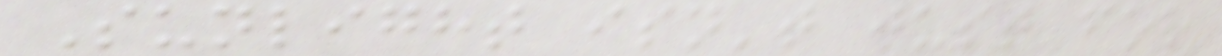Sunlight isn't just for
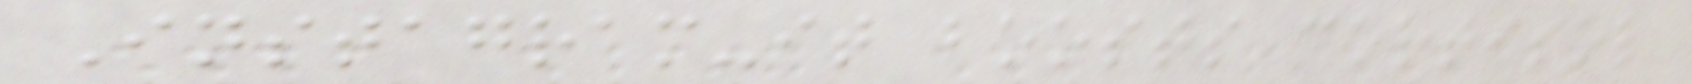Instagram-it boosts cortisol
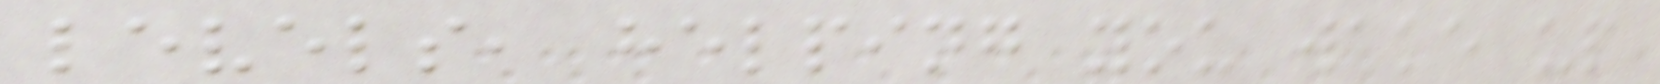levels, helping you wake up
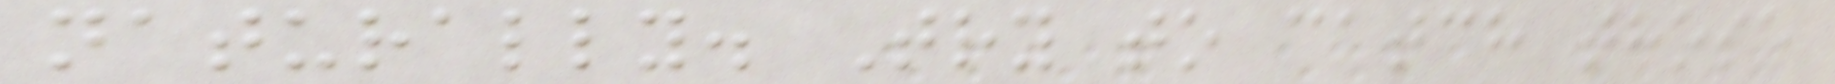naturally. Try to catch those
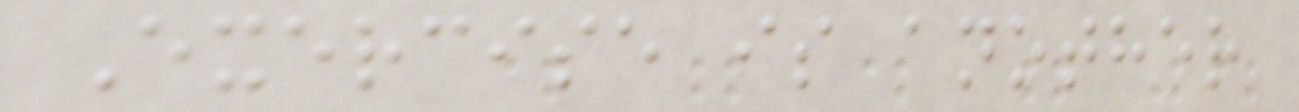Exercise is another
